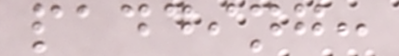padding:
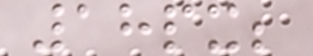18px;
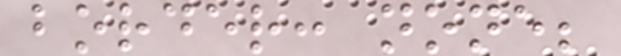border: none;
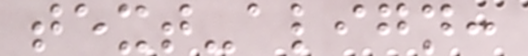text-align:
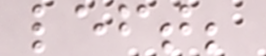left;
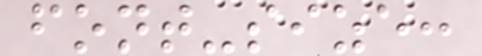font-size:
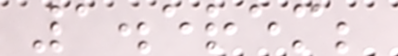1.5rem;
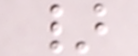}
